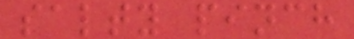salty pinch
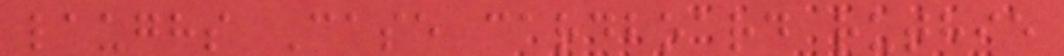laughs Case cardboard ruthie
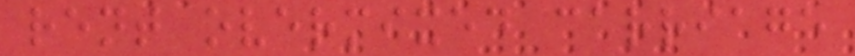rent overmixed carriage
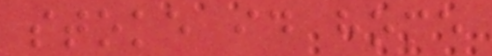stoke id home
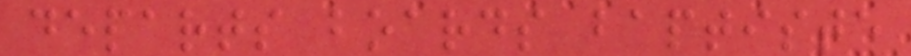departs boards baptiste
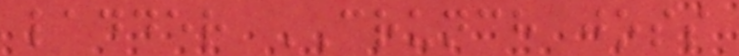ladder CRUNCH joss
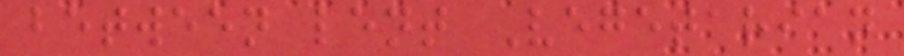between lent Vegetarian
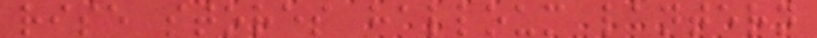rise stores halloum lantern
